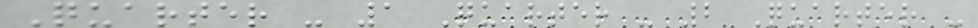Quarter - 1 Quarter - 2 Quarter -
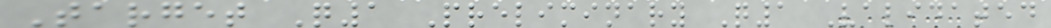Target Q1 Preliminary Q1 Validated
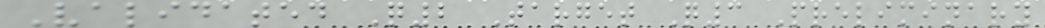Validated Q2 Target Q3 Preliminary
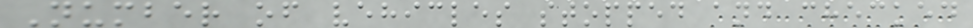Number of vehicles stopped and checked
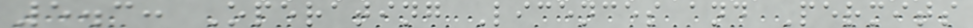5.3: Operating Licences and Permits
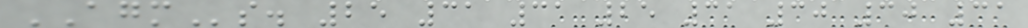AGMs. 25 31 31 25 31 30 30 31
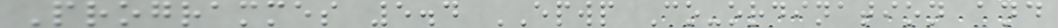Programmes 5.4 EPWP Co-ordination and
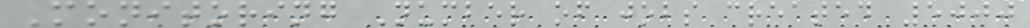Monitoring Number of jobs created 5000
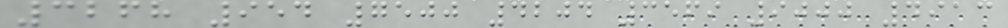3268 954 7500 4204 3569 9000 4913
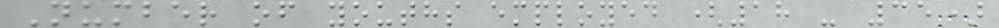Number of youths employed (18 - 35)
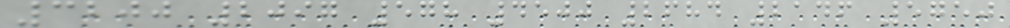3200 2097 578 4500 2684 2146 5750
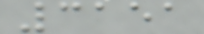3151
